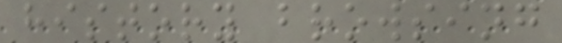history browsing
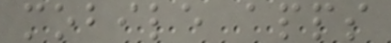mobile apps
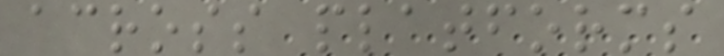across platforms
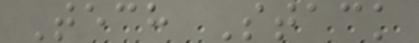Tech Stack
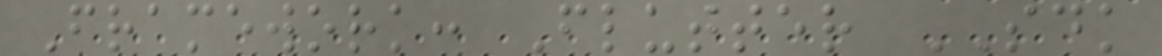Framework: Flutter SDK
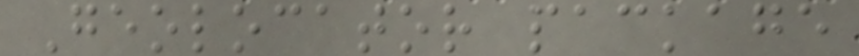Geolocator package
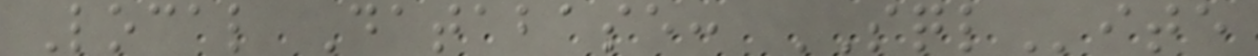Local Database: SQLite
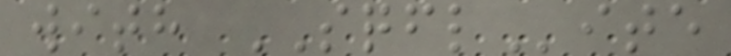with SQFLite
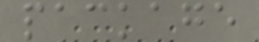package
